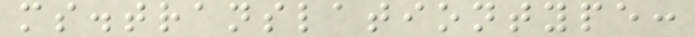ms.translationtype:
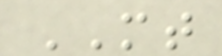MT
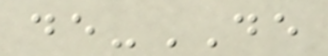de-DE
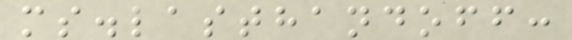ms.lasthandoff:
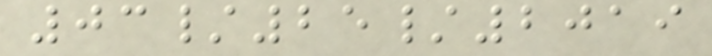03/25/2019
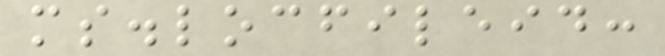ms.locfileid:
